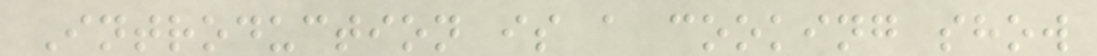Introduction is a cooking show
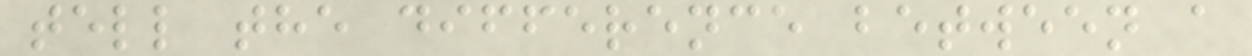tell the difference between a
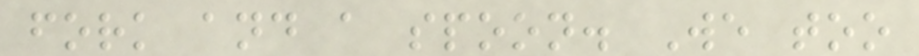fork and a spoon. We too
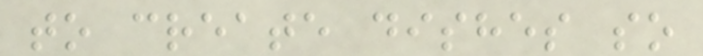to create dishes so
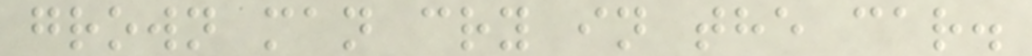grown man cry in the car.
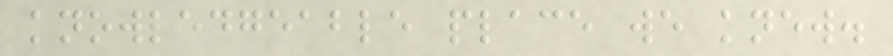knowledgeable place we knew.
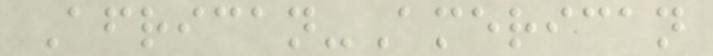African-American
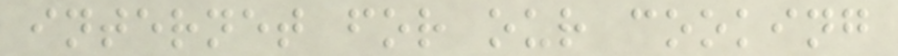internet for our cooking
